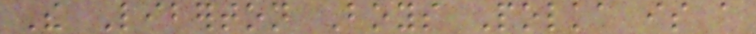The Liberton Boys Polka is a
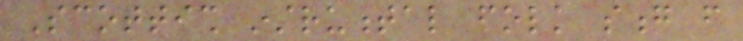Scottish instrumental folk song from
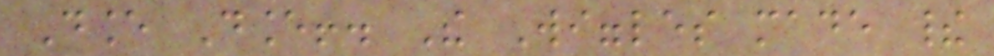Dance Dance!. The Wiggles made their
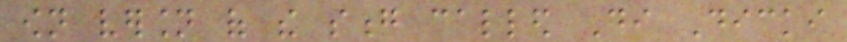own version of the song called Di Dicki
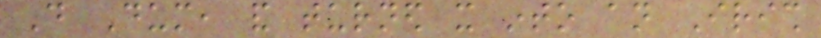Do Dum, and turned it into an Irish
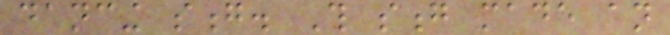dancing song. This song made an
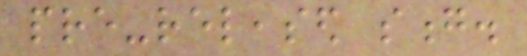pre-released song.
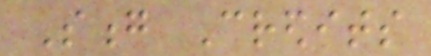Song Credits
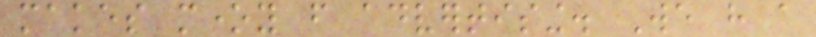makes money from advertising. We have a
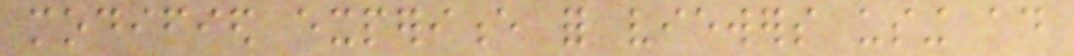modified experience for viewers using ad
